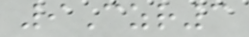9Czr3
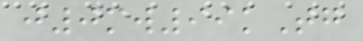j0mw99kTg
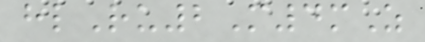hlRu2M4mZ
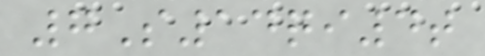7S14qi4t
